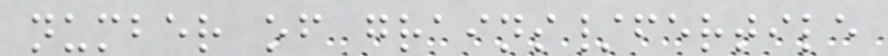number of grains/fertile
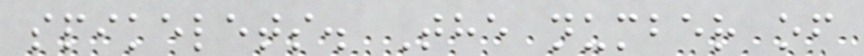spikelets. The number of
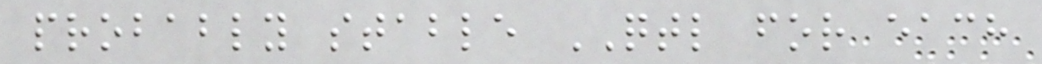probably stable QTL for each
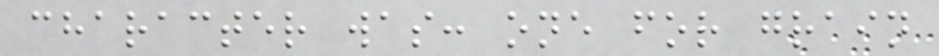character was: one for grain
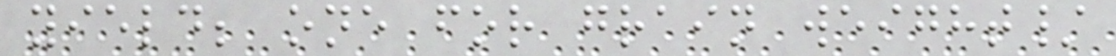yield; one for grain weight/
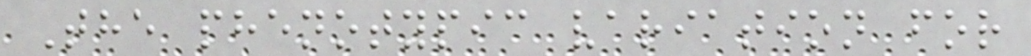The phenotypic variation for
